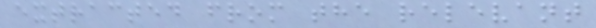extracted from the relevant
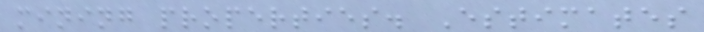mining properties. Estimates
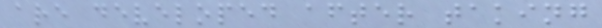are developed after taking
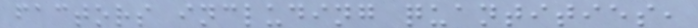factors including quantities,
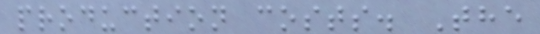production costs. The
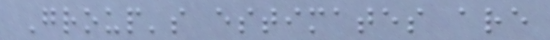Group's estimates are
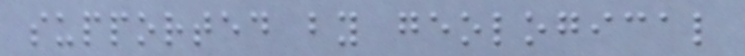supported by geological
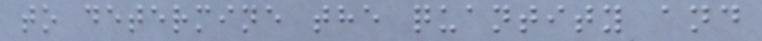to determine the quantity and
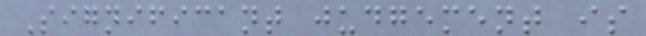Significant judgement is
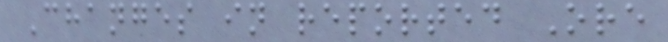Changes in reported Ore
